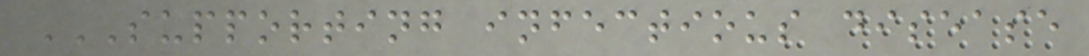SUPPORTING INFECTIOUS DISEASE
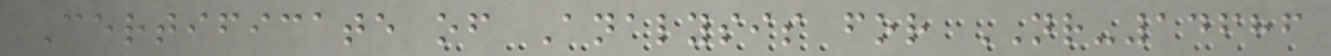Certificate of Analysis for NR-14686
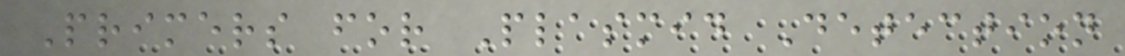Primers for Plasmid Detection
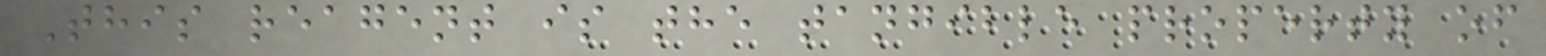This reagent is the tangible property of
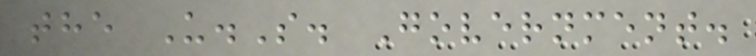the U.S. Government.
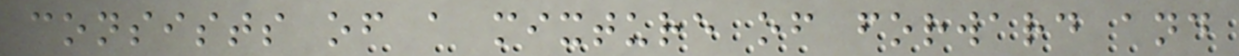consists of a mixture of forward and
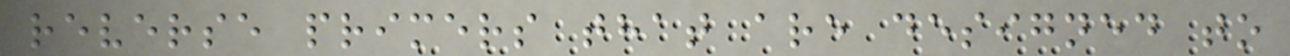reverse primers that are designed to
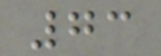73
